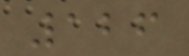126
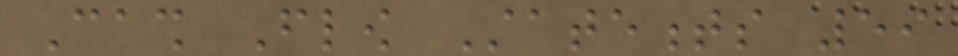Cash Flow Statements 59
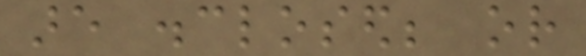are disclosed; or
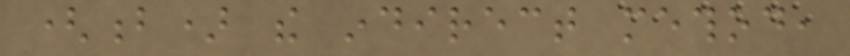(b) the indirect method,
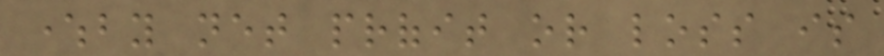whereby net profit or loss is
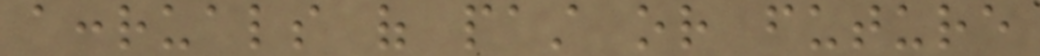accruals of past or future
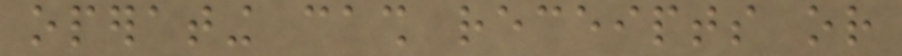operating cash receipts or
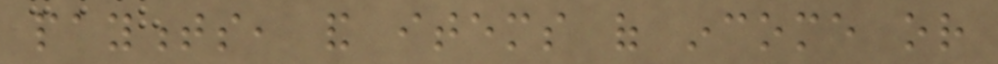payments, and items of income or
